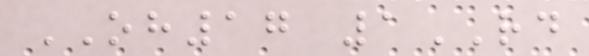OH17 1RD
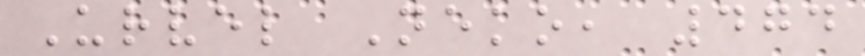Urvel Neko, 474
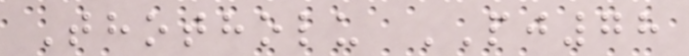Thotholu PJ78
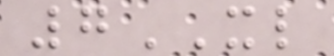7XL
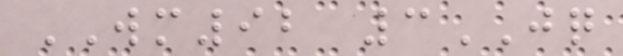WM92 3JQ
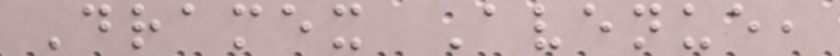Dramex Avenue,
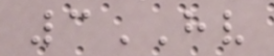3HV
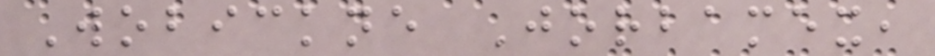Wobickne Jorbamex,
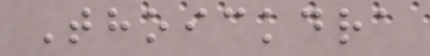Thoickdra
